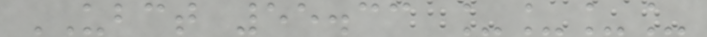UBCT 55.33 ____
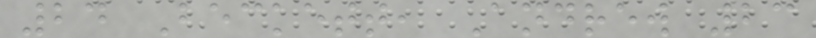24 Beckett, Andrew 23
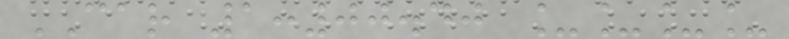CAR 1:00.40 ____
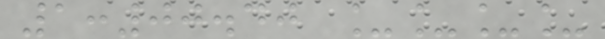1:00.40 ____
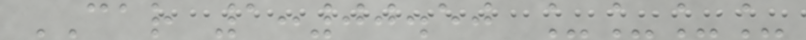CAR 1:00.50 ____
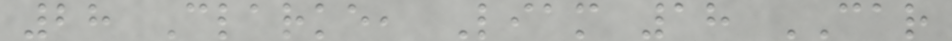28 Clarke, Liam 18 CAR
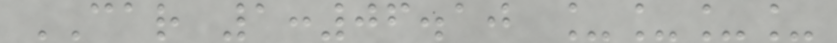CAR 1:06.10 ____
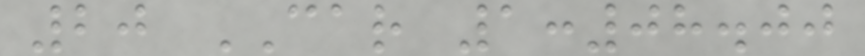20 CAR 1:08.00
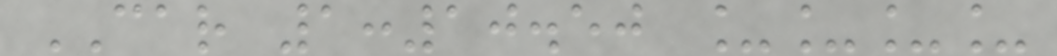CAR 1:10.50 ____
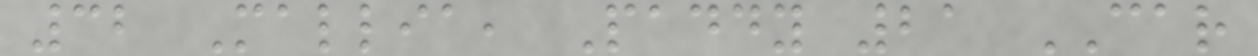32 Mallia, Paddy 21 CAR
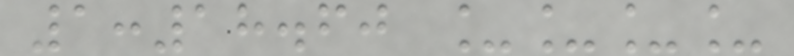1:18.60 ____
